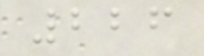226
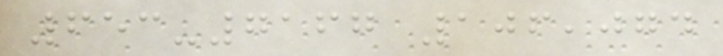653-7167 106,074
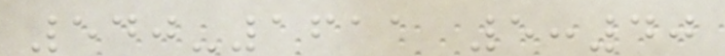540-1611 5:40
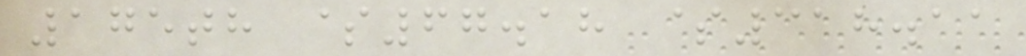175th $67.18 $318.11
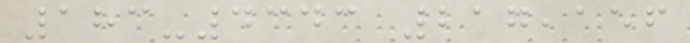183-4343 217,156
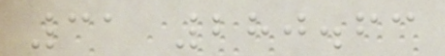31 280.63
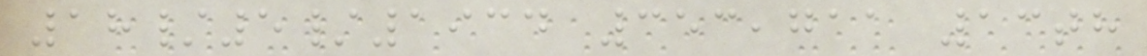18/5/1934 353,711 13th
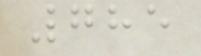785
